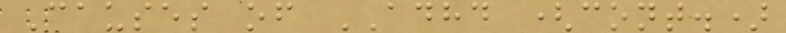Causes of ADHD (cont.)
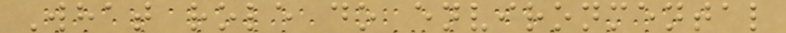What role do environmental
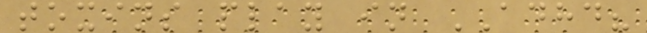toxins play in ADHD?
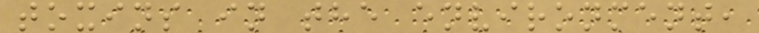toxins in the environment,
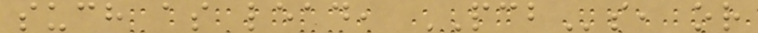such as lead, PCBs, or
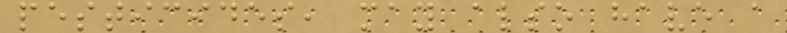pesticides, may also have a
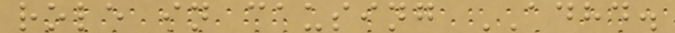role in causing ADHD.
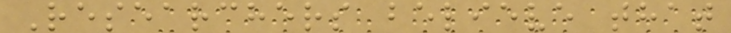Researchers believe that
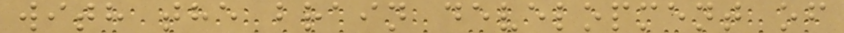with the brain development of
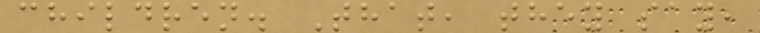children. That, they say,
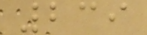239
